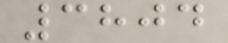3804
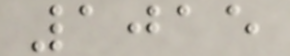1015
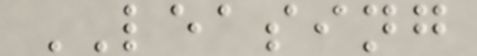LEASING
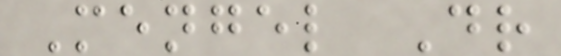Mengel Dr
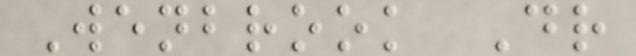Wenbrook Dr
